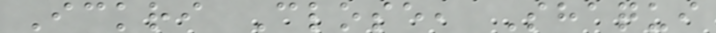Ickri Close, Shaqui
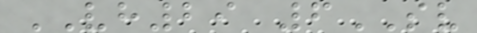VH29 6SV
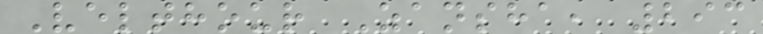Velthour Zansha, 293
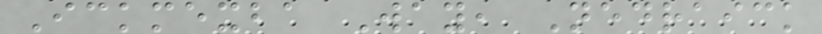Ickmexba Way, Nedraick
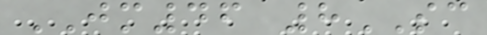JM46 8SC
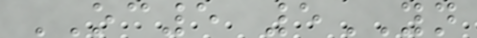OC5 5YN
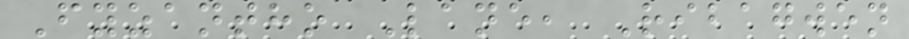Fyzantho Lane, Ribagwen
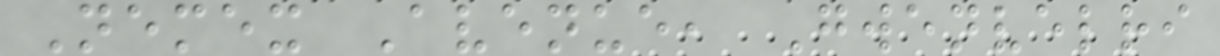Nemex Avenue, Gwenvelri
